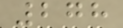278
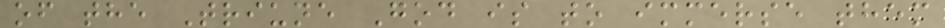of the Triune God is to immerse them
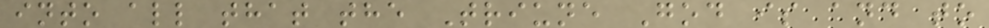into all that the Triune God is and to
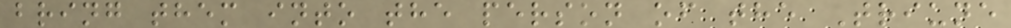bring them into the person of the Triune
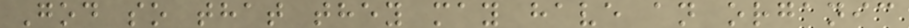God so that they may have an organic
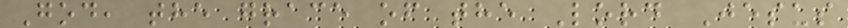God, the grace of the Lord Jesus
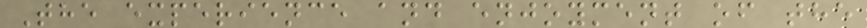The experience and enjoyment of the
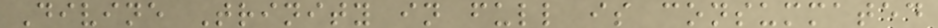Divine Trinity in full is consummated
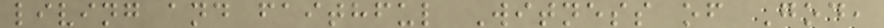living and faithful Witness of God,
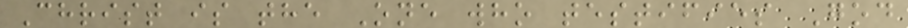Christ is the One who testifies God
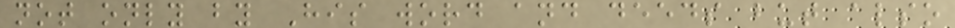not only by His word and deeds but also
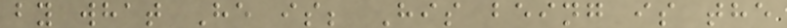by what He is; His being is the
